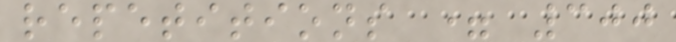repetitions = 300
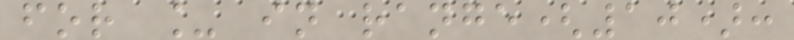for _ in range(10):
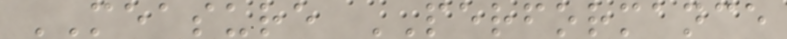MEASURE PERFORMANCE
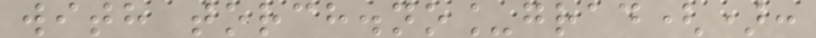with torch.no_grad():
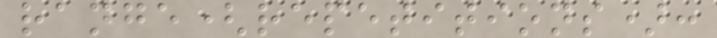range(repetitions):
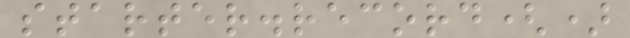starter.record()
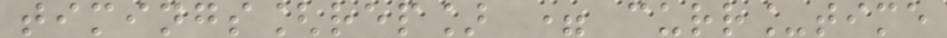timings[rep] = curr_time
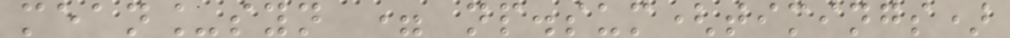mean_syn = np.sum(timings)
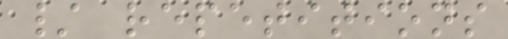/ repetitions
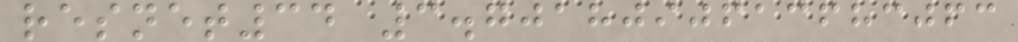resnet34 3.7018090613683063
